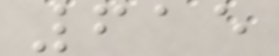615
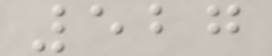527
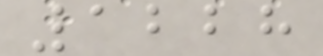1228
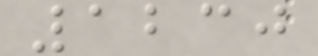1230
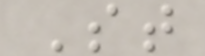St
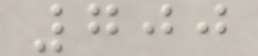700
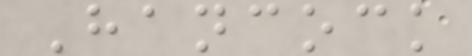Hancock
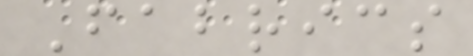Fabrics
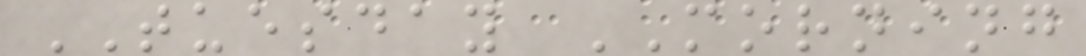TUESDAY MORNING
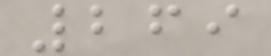269
